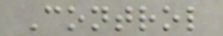Control
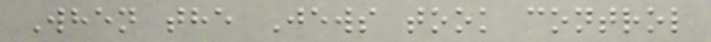When the Jews took control
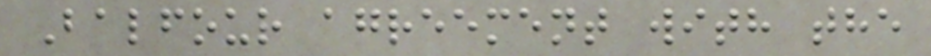Balfour agreement with the
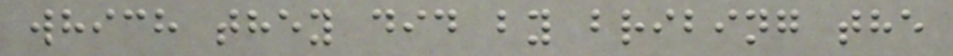which they did by bribing the
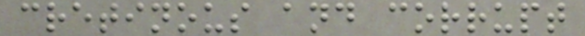cretinous and corrupt
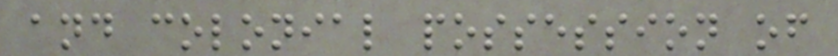and colonial possession of
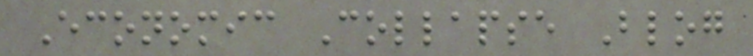Economic Collapse Blog
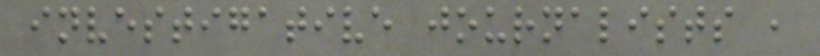investigative journalists ,
